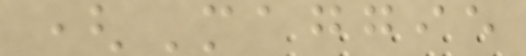(Maggie
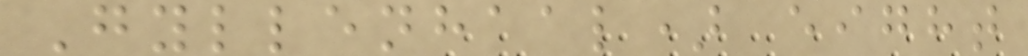Gyllenhaal) eight
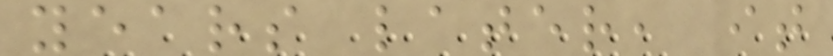years later, it
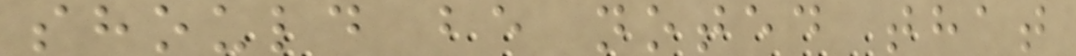should be noted that
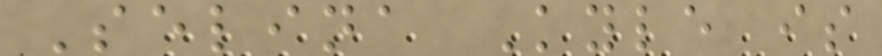Selina Kyle is
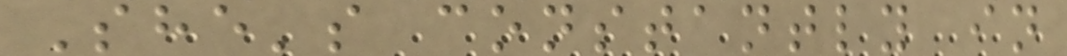She's constantly in
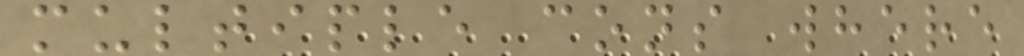multiple cons where
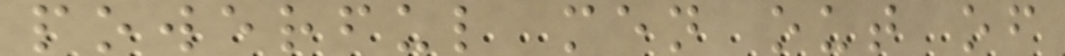powerful men out of
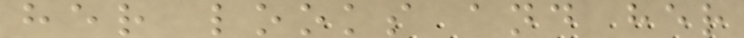her looks and her
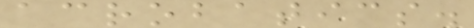acrobatics.
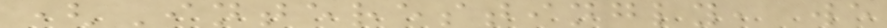(Interestingly, we
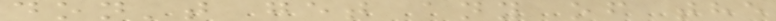don't get any of the
